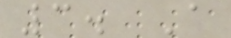3. A
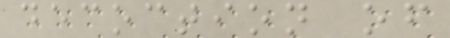decoction of
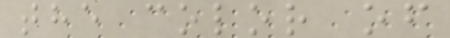the color of
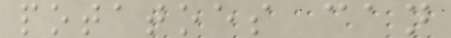potatoes can
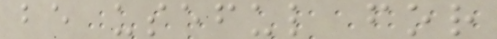be useful for
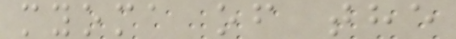myoma of the
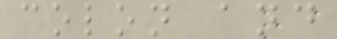colon and
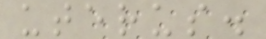uterus.
